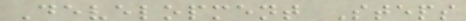Development Steps
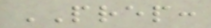PREP:
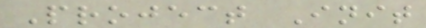Project Init
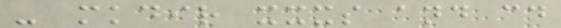- mkdir xxxs and cd
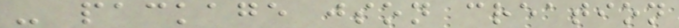- package json creation
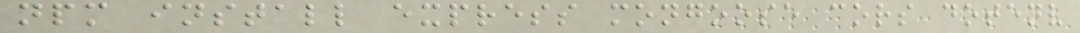npm install express mongoose cors dotenv
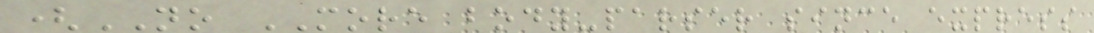(NO MORE body-parser since express
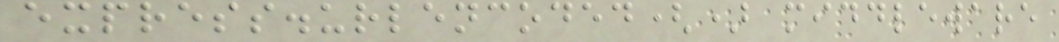express.urlencoded() middleware
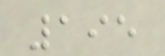195
